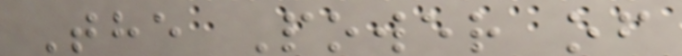The Power of
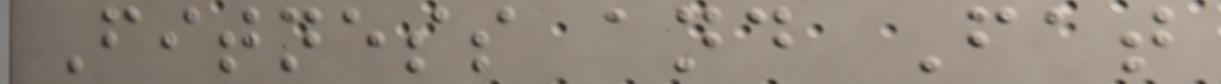Fitness and Fat
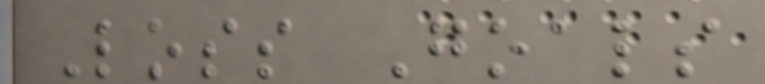Loss Goals
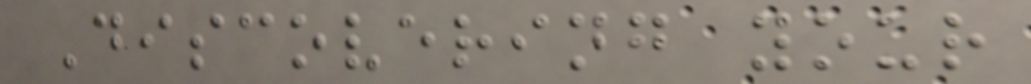Discovering your
